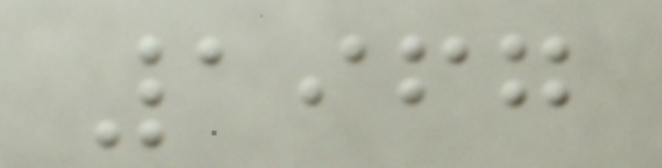1967
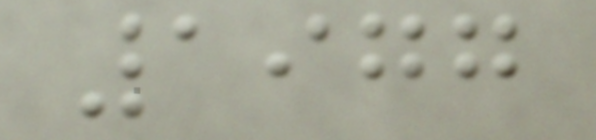1977
